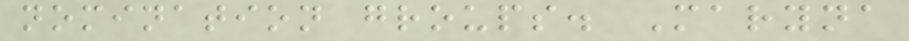nomination groups. Maryna
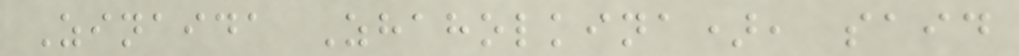Zinaida Zhaholkina), said
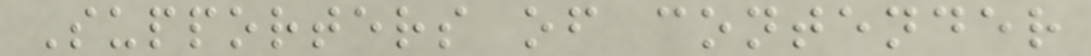Supporters of contender
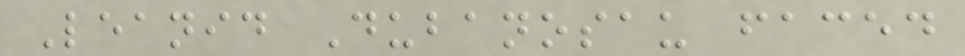Leanid Dubanosau faced
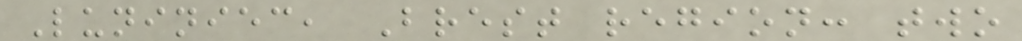Luniniec, Brest region: two
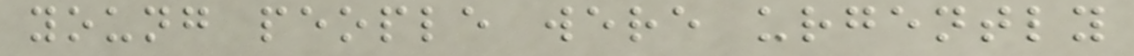young people were urgently
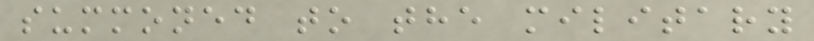summoned to the military
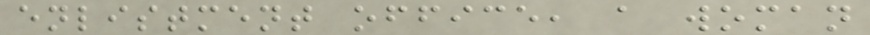enlistment office, a woman
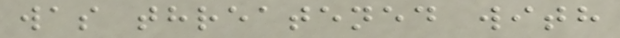was threatened with
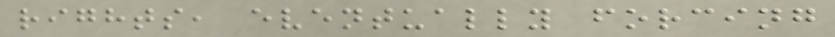rights, eventually forcing
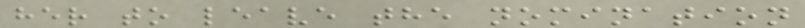her to leave the nomination
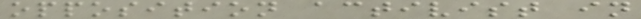opposition activist in
